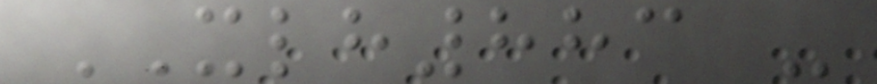XLH883 -
